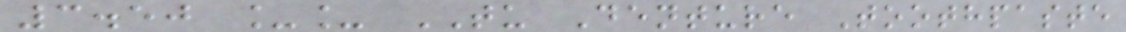3.50 __ TU Denture Toothpaste
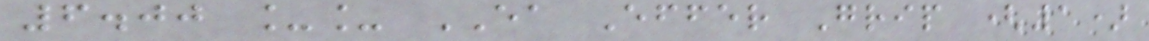6.00 __ EA Effer Grip (1)
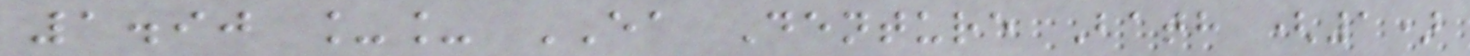1.90 __ EA Denture Bath (1)
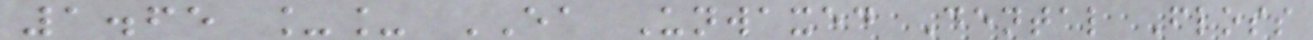1.65 __ EA Unwaxed Dental Floss
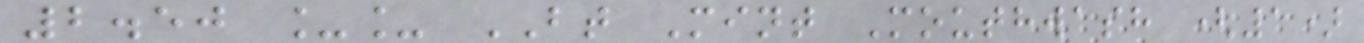2.50 __ BT Mint Mouthwash (1)
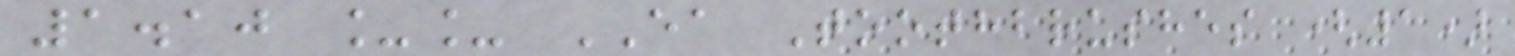1.10 __ EA Toothbrushes (1)
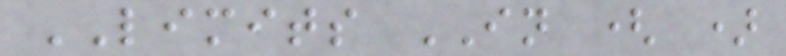LIMITS IN ( )
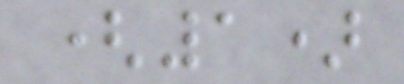(1)
